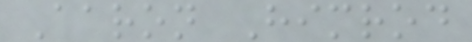Aaron Himrod
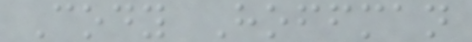Cody Hoffman
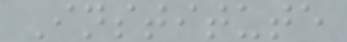Institute
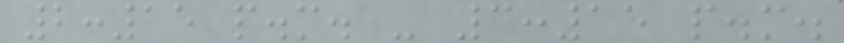2:15 p.m. - 3:15 p.m.
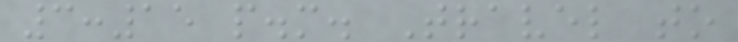3:15 p.m. Travel to
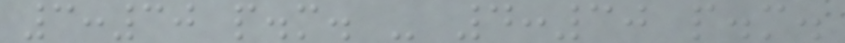3:30 p.m. - 4:30 p.m.
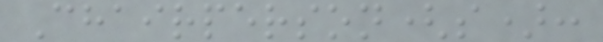Chairperson(s):
